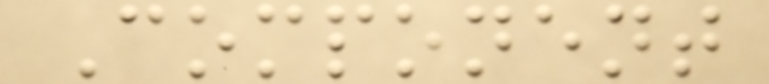Component
